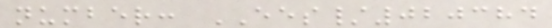number: EES/020384
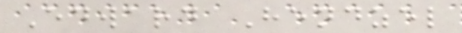Edward Hendzel
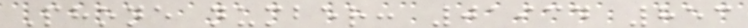Phone number: 01934 853
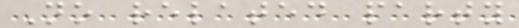No related party
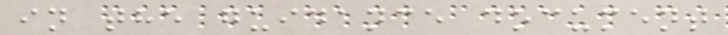in the guidance document
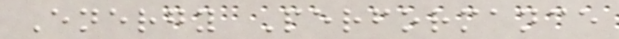Energy Performance
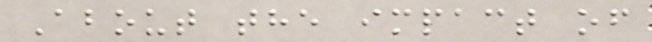About the impact of
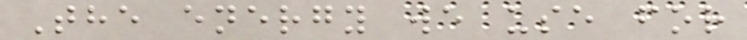The energy we use for
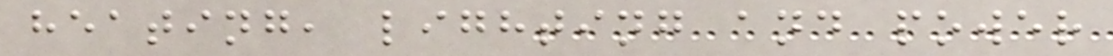heating, lighting and power
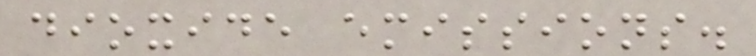dioxide emissions.
